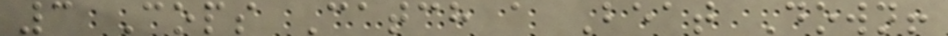3 Cops Catch a Beat Down!
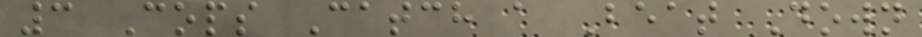3 Cops Catch a Beat Down
